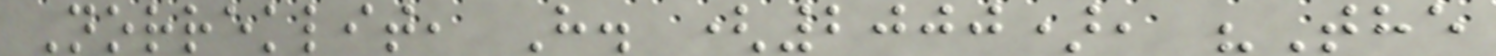Norreklit, H. (2000), "The
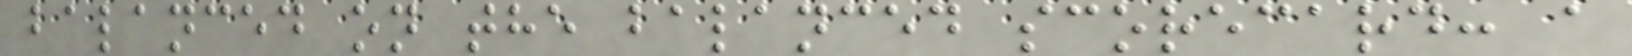balanced on the balanced scorecard: a
